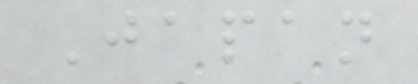Japan
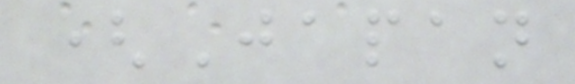(Japan
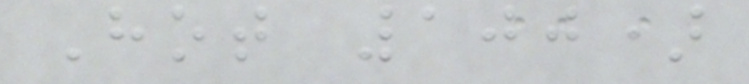Hot 100)
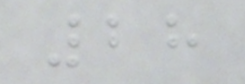28
